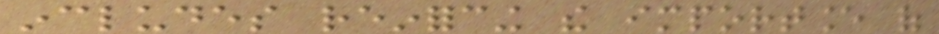includes reinforcing the importance of
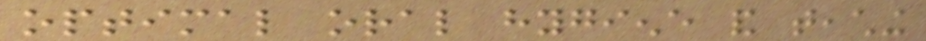optimal oral hygiene and teaching
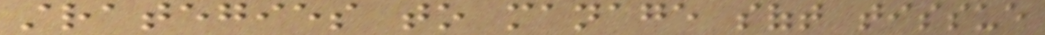strategies to manage soft tissue
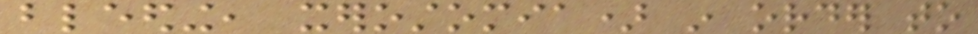bleeding, xerostomia) in order to
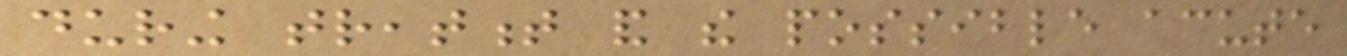during treatment and the possible acute
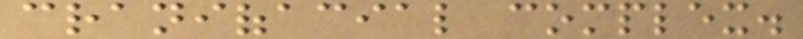craniofacial complex.
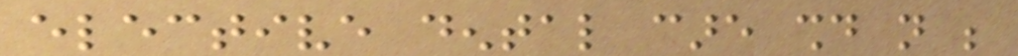elective dental care should not be
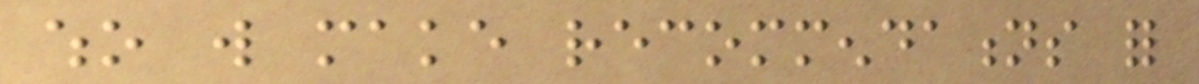who will make recommendations for
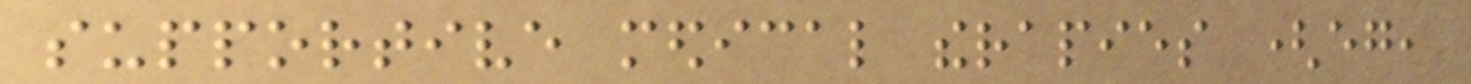supportive medical therapies (eg,
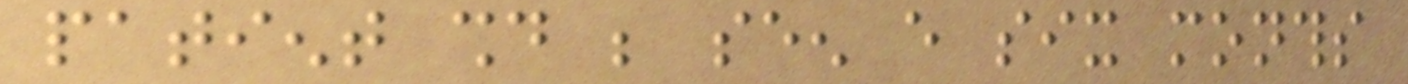patient should be seen every six months
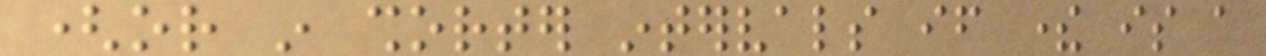(or in shorter intervals if there is a
